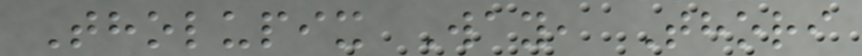Tholupix Way, Thori
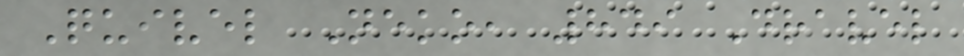Quivel Neko, 849 Dravel
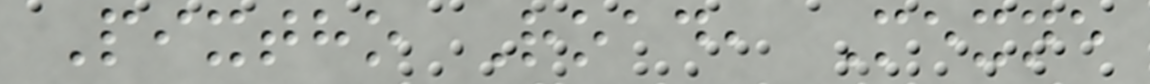Pixtho Road, Mexne
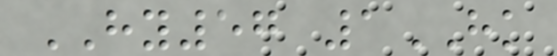HY57 1HK
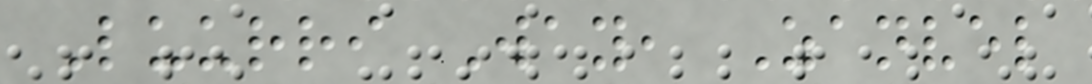Luurri Way, Zanvel
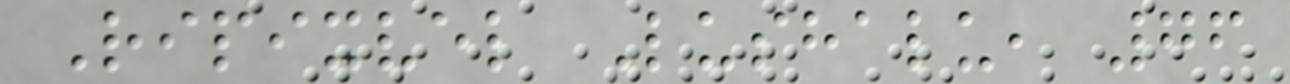Ripixvel Lushalu, 76
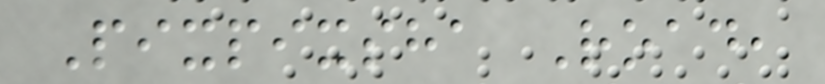Pixpixsha Road,
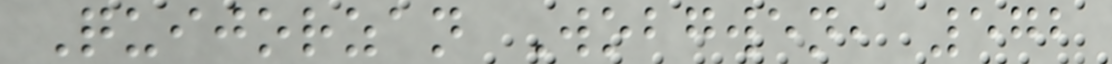Quijorzan Wobgwen, 572
